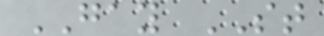GAY ST
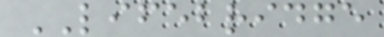LIFEBRIDGE
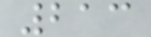213
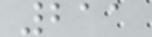211
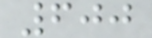600
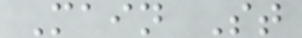Main St
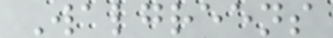Walgreens
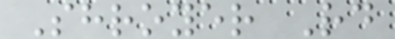Shroyer Rd
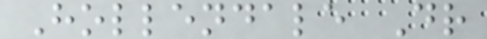Hollendale Dr
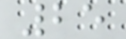25
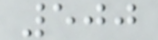500
